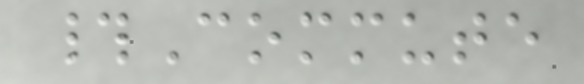#Commute
